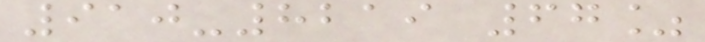910-8219 67%
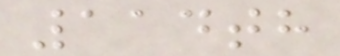114th
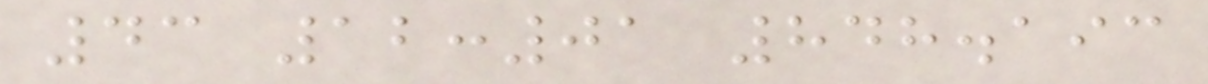43 12:01 848.193
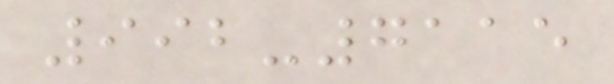992-7115
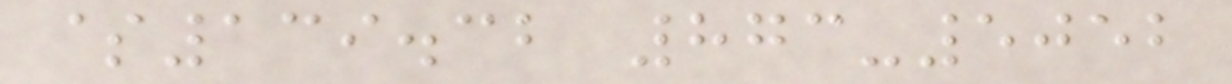$139.32 873-5052
